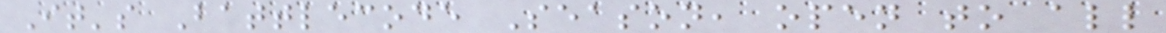It's Battlecode Season, open to all
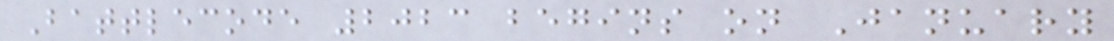Battlecode 2023 begins on January
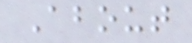About
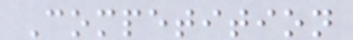Competition
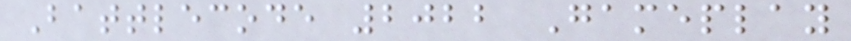Battlecode 2022 Gameplay
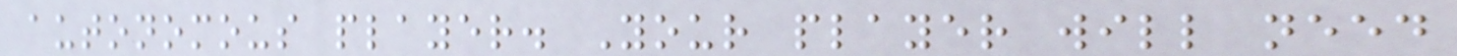autonomous player. Your player will need
